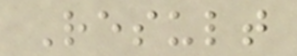Result
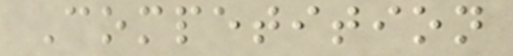Competition
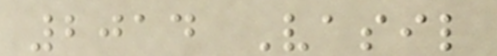2014 Vasil
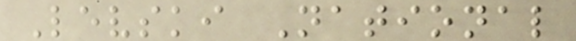Levski National
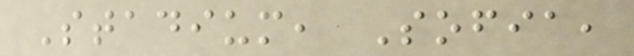Stadium, Sofia,
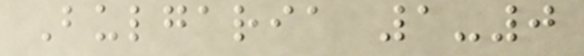Bulgaria 1-0
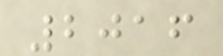2016
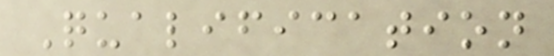Qualification
